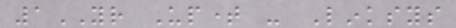1YR Uptime - Linksys
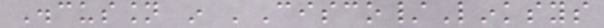Discussion in 'Cisco/Linksys
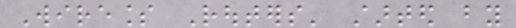Wireless Routers' started by
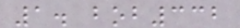1. bob332
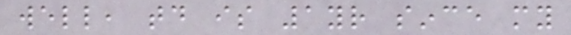well, today is 1yr since my
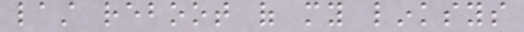last reboot of my linksys
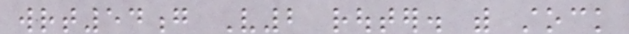wrt54g V2 router. with stock
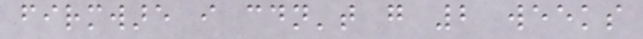firmware i couldn't go 2 weeks
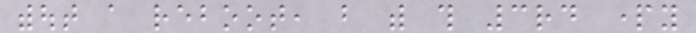without a reboot, but with this 3rd party
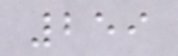259
